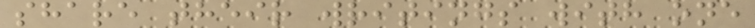share their writings with one
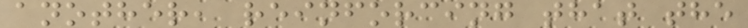another, reinforcing that the
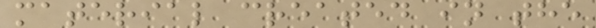material created in the
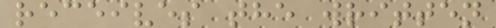receives the written
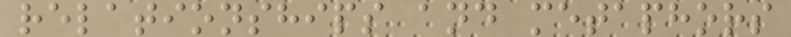relationships and metaphors
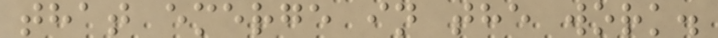that emerge in the work.
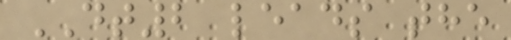DT2 leads the
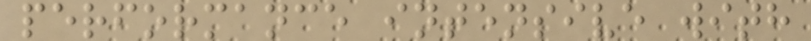performance intensive with
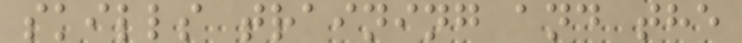skills training and the
